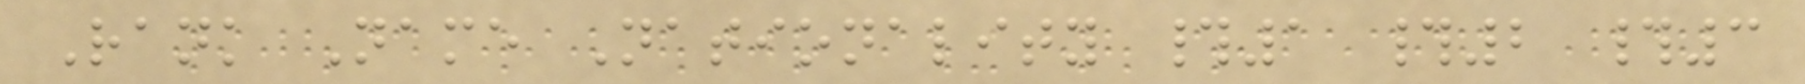Rank Name Nationality #1 #2 #3
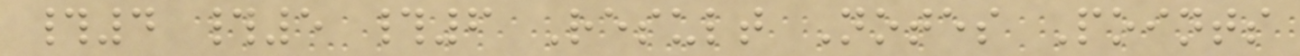#4 #5 #6 Result Notes Points
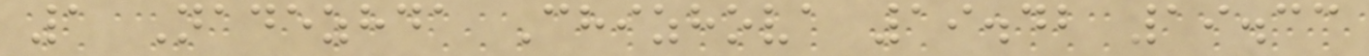1 Nadezhda Chizhova 19.42 19.33
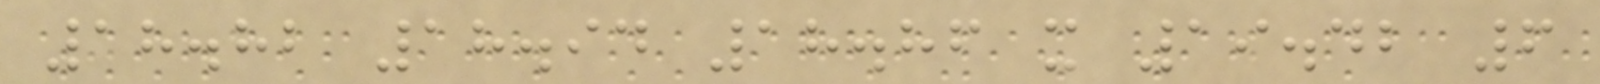18.82 18.94 18.86 x 19.42 6
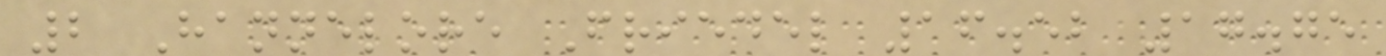2 Hannelore Friedel 16.52 17.75
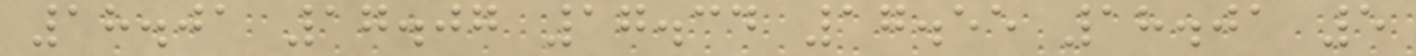18.01 17.07 17.34 17.55 18.01 5
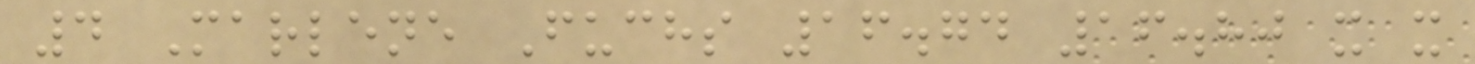4 Marlene Fuchs 16.74 16.80 x x
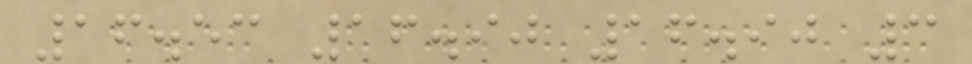16.53 16.90 16.90 3
